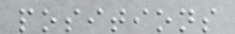positions
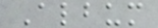Album
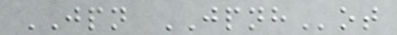JPN JPNHot
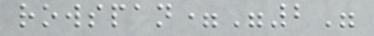rowspan="2"
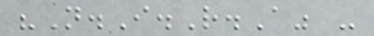"N.I.R.A" -
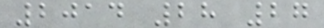2014 28 27
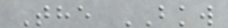The BKW
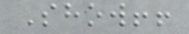Show!!
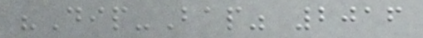"Dip-Bap" 2016
